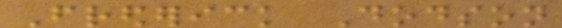Frederick Dodson
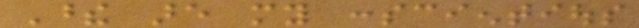These are my conscientious
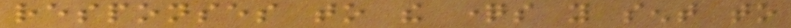responses to the questions you sent to
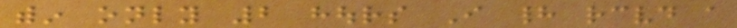within only 2 hours I had received a
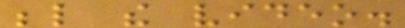below the video.
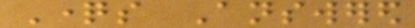Questions Answered
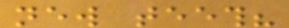new teeth?
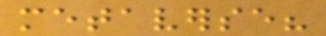metaverse?
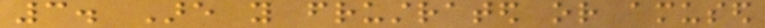3. Are you frustrated or amused
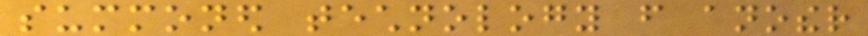summoned technology from another
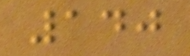140
